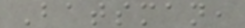Batsman,
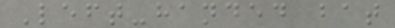Left-handed bat
